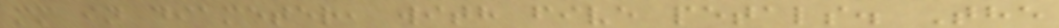mm in diameter, with five petals. The
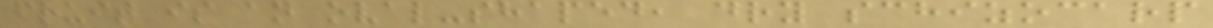fruit is an oval-shaped, dry schizocarp
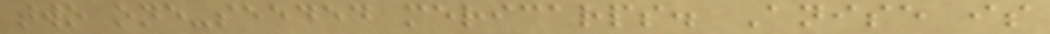two one-seeded mericarps. Anise is
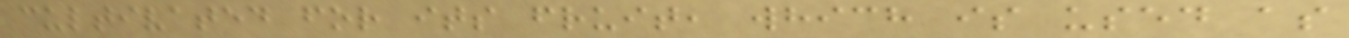cultivated for its fruit, which is used as
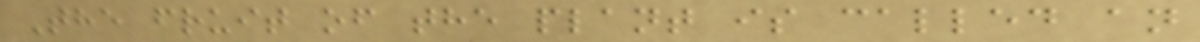The fruit of the plant is called an
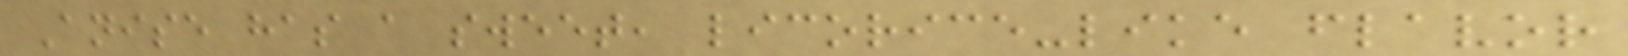Anise has a sweet, licorice-like flavor
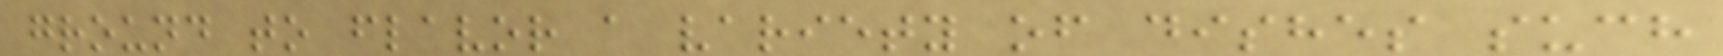ground to flavor a variety of dishes such
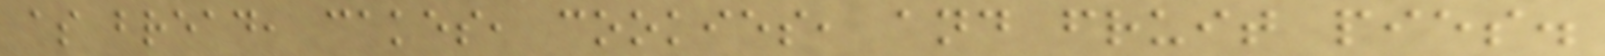as bread, cakes, cookies, and fruit pies.
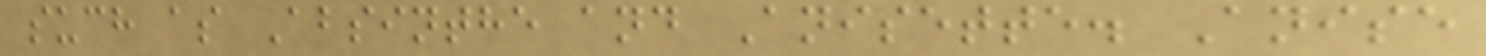such as Absinthe and Anisette. Anise
